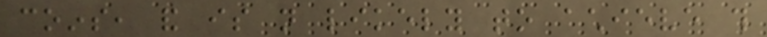coins, and is not likely to achieve this
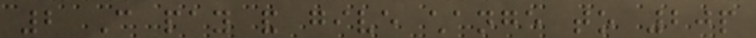2 Can pay and give change to 20p
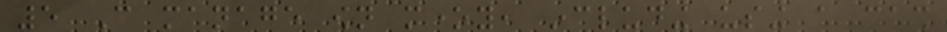5 Can manage own money, including using a cash
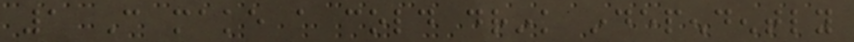1 Can make a cold drink independently
